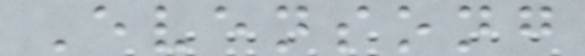Evensong
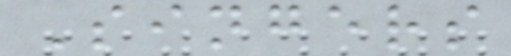Singers
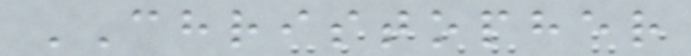CHRISTOPHER
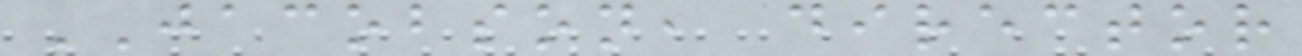JACOBSON, director
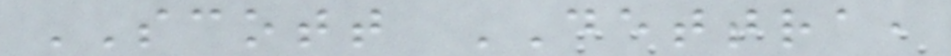SCOTT DETTRA,
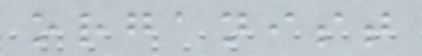organist
